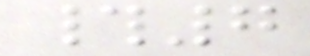#7
